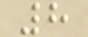8
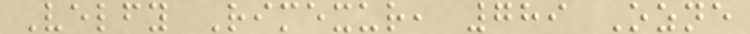Velfy Rimexur, 789 Ozne
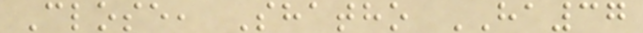Close, Shatho HA37
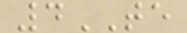4TE
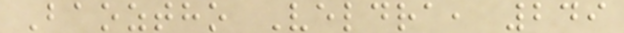Baoztho Veldra, 249
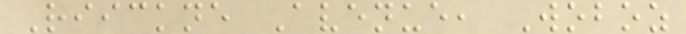Riickne Avenue, Woboz
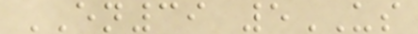EN39 5US
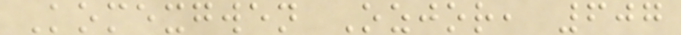Komexgwen Ozjor, 607
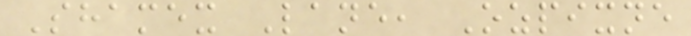Shamex Lane, Ozpixne
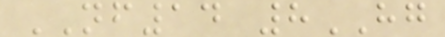NF14 8HG
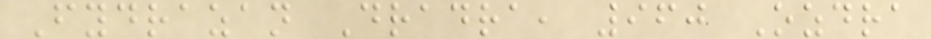Fydrazan Dradra, 960 Ozdra
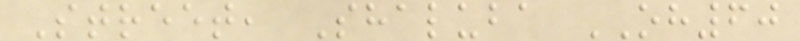Street, Shaluba OH60
